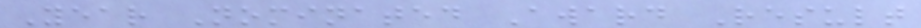Year Nominated Award Result
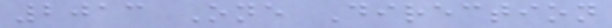2013 One Direction
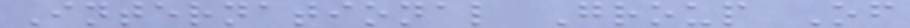International Group Of
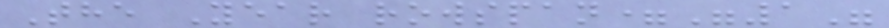The Year rowspan="1"
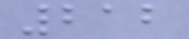212
